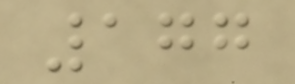177
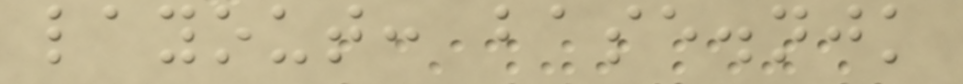layout: base.njk
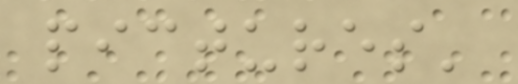pictures'
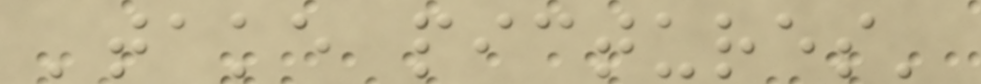'take pictures'
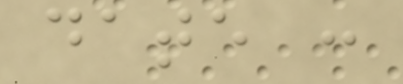date :
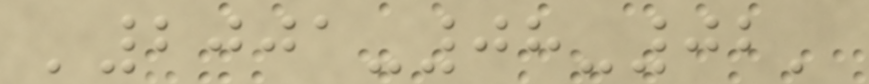'2001-08-02'
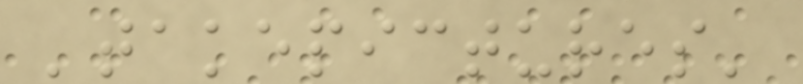'takepictures'
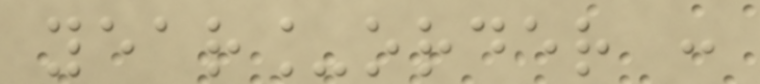year_order :
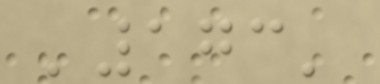'173'
